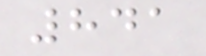841
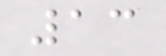13
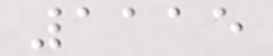1115
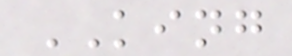KING
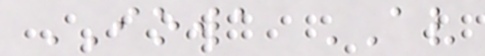IOWA AV
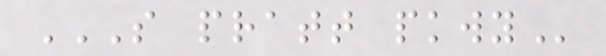S PRATT PKWY
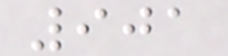901
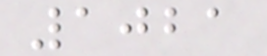1021
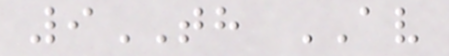9TH AV
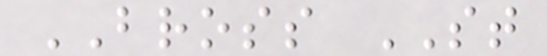BROSS ST
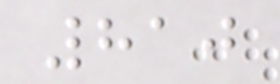810
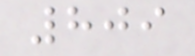809
